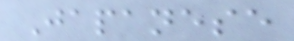Japanese
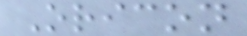Oricon
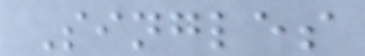Singles
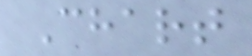Chart
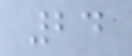24
